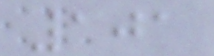101
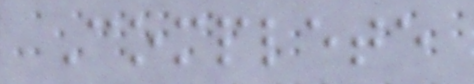Complete
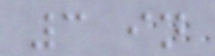3 in
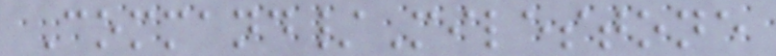Command/Milestone
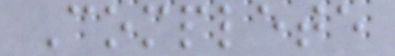Complete
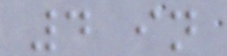4 in
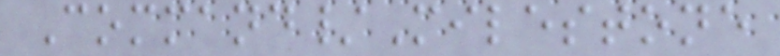Command/Milestone
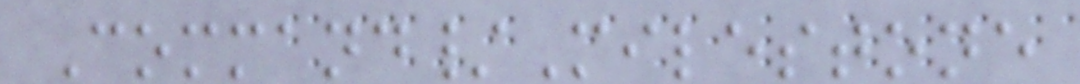Command/Milestone
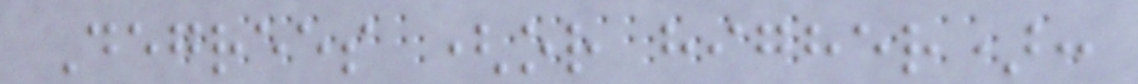Degrees (or higher):
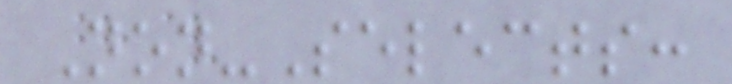Non-Selects:
